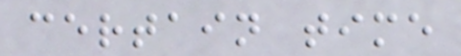certain time
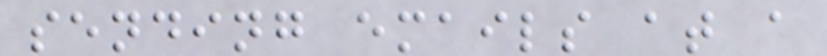sending emails at a
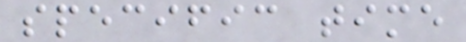specific time
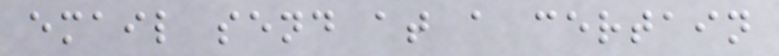email send at a certain
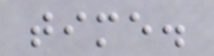time.
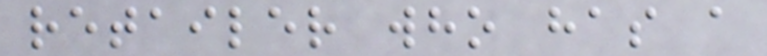retailer who has a
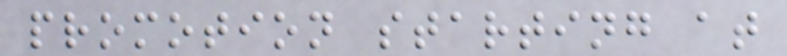promotion starting at
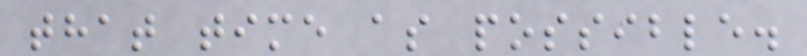that time as possible.
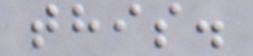this.
